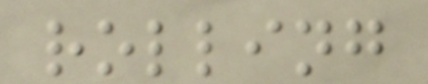rolling
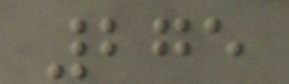275
